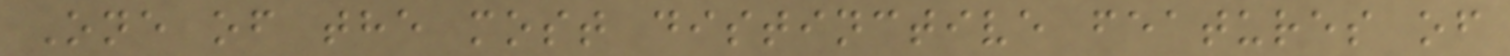One of the most distinctive features of
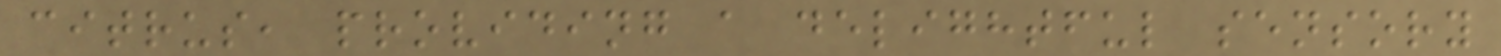citrus, providing a delightful sensory
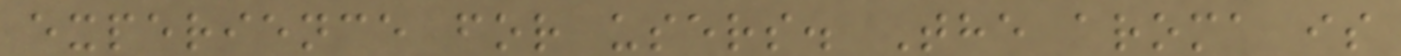experience for users. The aroma is
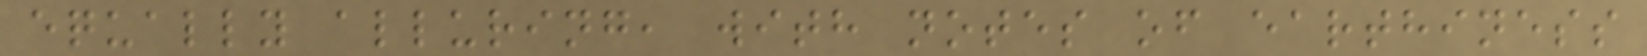equally alluring, with notes of earthiness
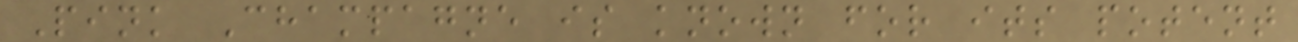Pink Champagne is known for its potent
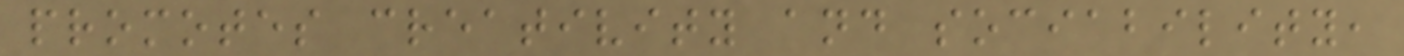promotes creativity and sociability,
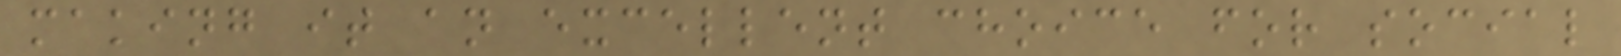making it an excellent choice for social
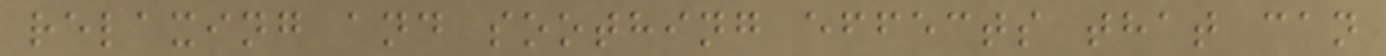relaxing and soothing effects that can
